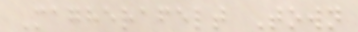Magherafelt Town
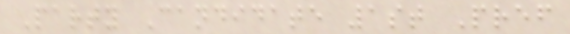Party Candidate 1st Pref
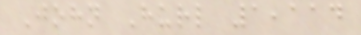John Hurl 1,114
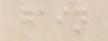gain
